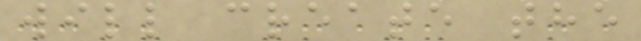will create the
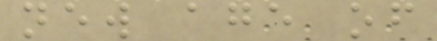new age of
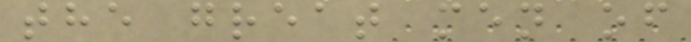the great men of
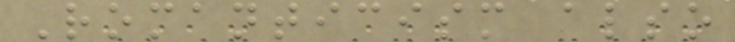Romanticism also
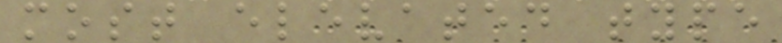most elevated type
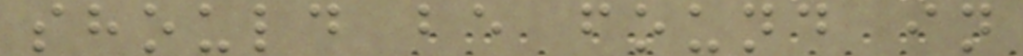should be found in
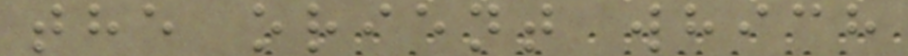the orient which
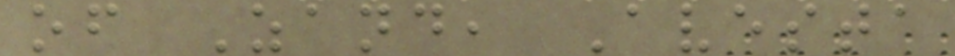of Zand, Avesta
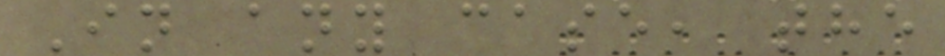In any case, the
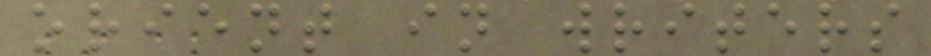orient in writers
